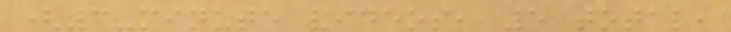(3-minute videos, 5 total,
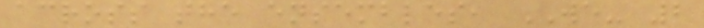across the ensembles, WE- 2
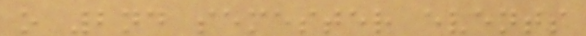o 2nd semester events
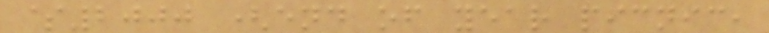$2000 (end of year picnic,
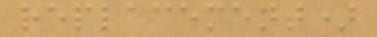replacement)
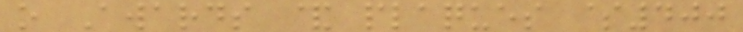o Awards & plaques $400
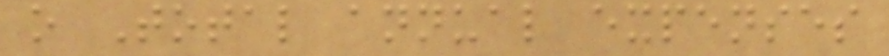o Total annual expenses
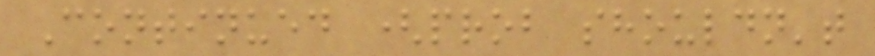Continued (prob shouldn't
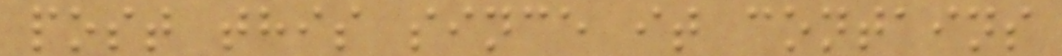post this since it contains
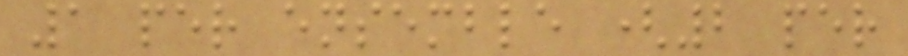1 per ensemble (2 per
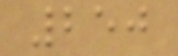250
